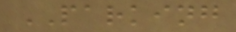PARKING
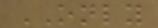ONLY
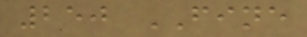250 FINE
